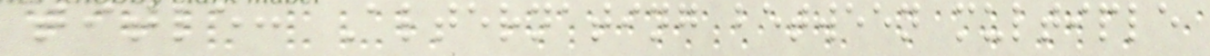title: Alternating between multiple
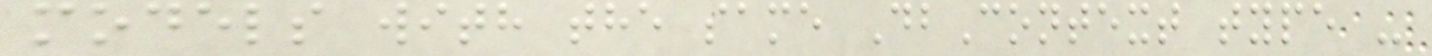models with the same DbContext type -
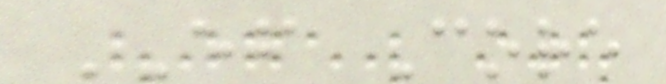EF Core
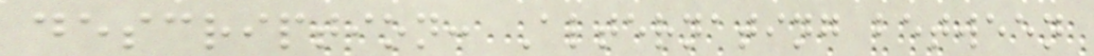description: Alternating between
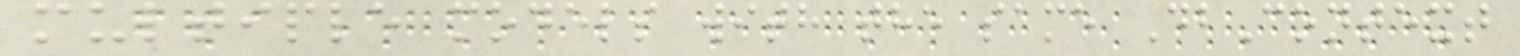multiple models with the same DbContext
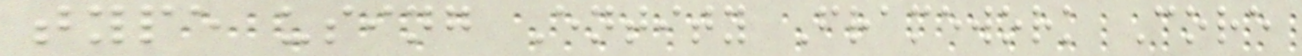type using Entity Framework Core
